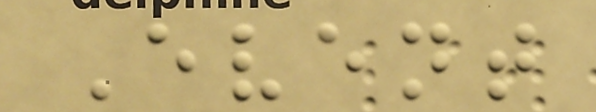Event
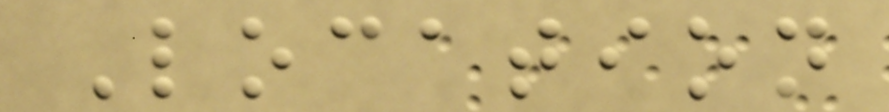Location
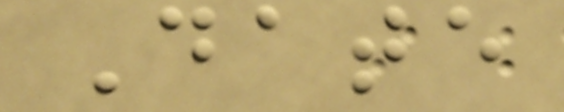Date
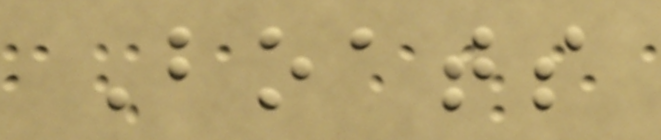Boats
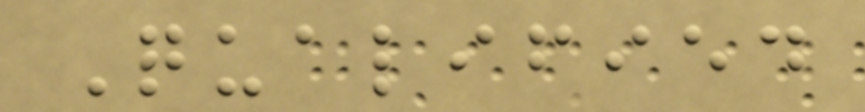Qualified
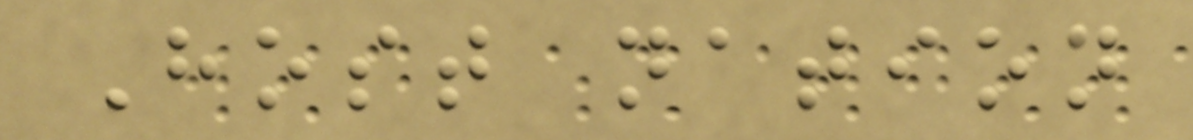Host nation
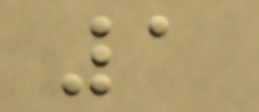1
